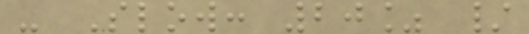- Slow: 20% /
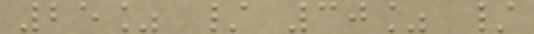25% / 30% /
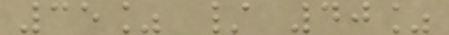35% / 40%
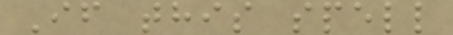If this spell
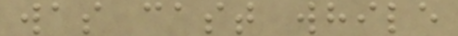was cast while
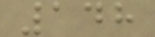148
